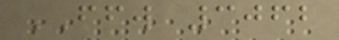FFW 3062
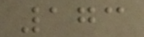173
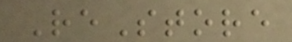ReStore
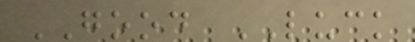GOOD LUCK
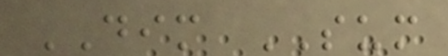DIM SUM
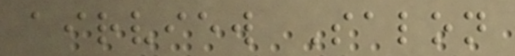airview Salon
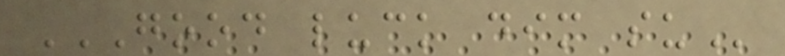GOOD LUCK DIM SU
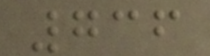736
